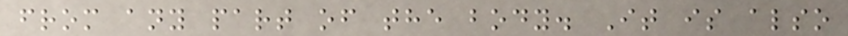from any part of the body. It is also
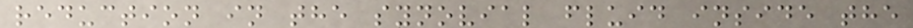reduction in the synovial fluid inside the
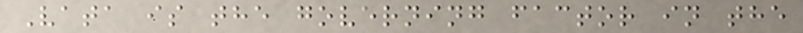Vata is the governing factor in the
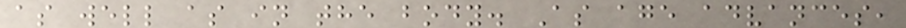as well as in the body. As age advances,
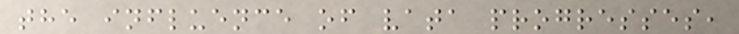the influence of vata progresses,
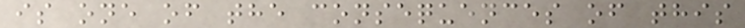is one of the consequences of this
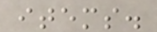items.
